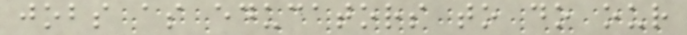jobs as educators to do our
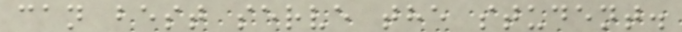can best serve the student.
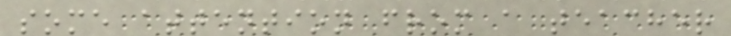some attention from a teacher
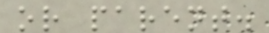or parent.
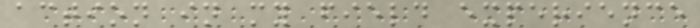action in my field experience
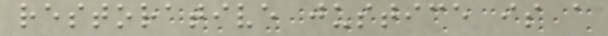restorative justice is a
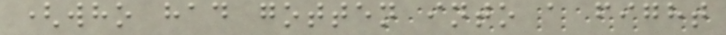(who had gotten into a fight
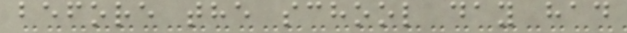before the school day had
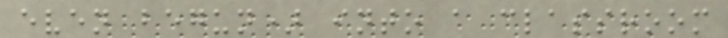even begun) into a classroom
